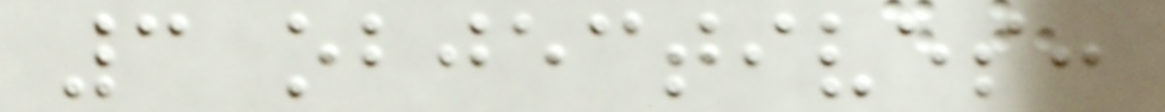3 objectives:
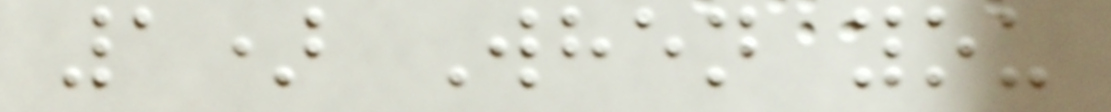1) When you
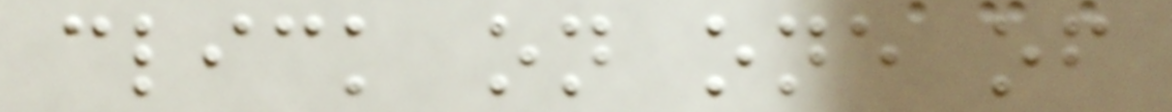click on one of
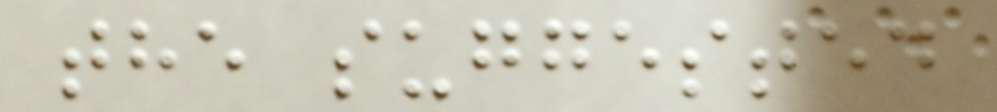the suggested
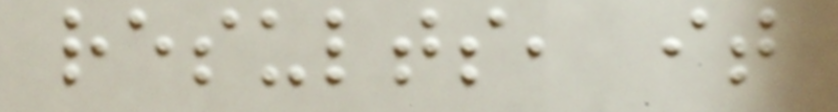results, it
